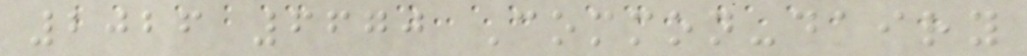2026 6670 Common-dairy
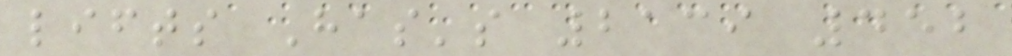lifts Has's 2139 452
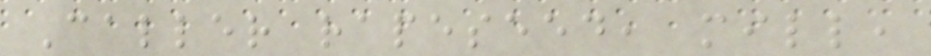Caller rapeseed, mill,
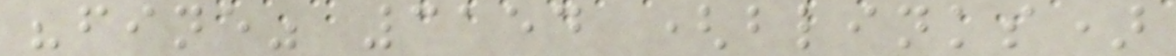"fine" 3154 (blinks)
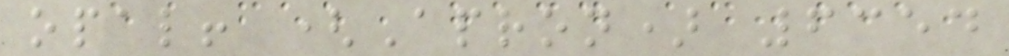opal! (Apron) 6354
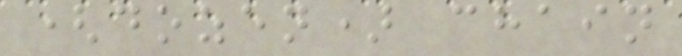(dozen) chain
